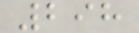298
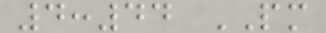4:44 PM
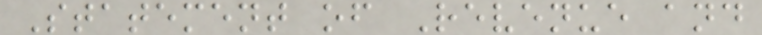Statement of Revenue and
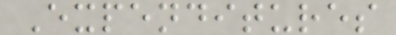Expenditures
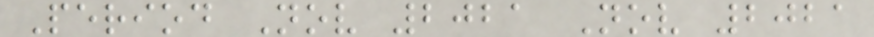Period Nov 2021 Nov 2021
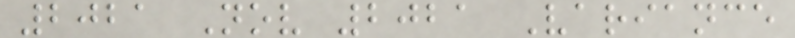2021 Nov 2021 Variance
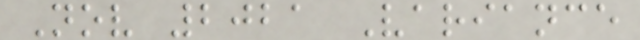Nov 2021 Variance
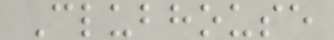Clubhouse
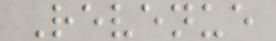Revenue
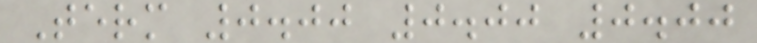Term 0.00 0.00 0.00
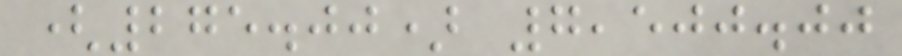(275.00) 7,500.00
